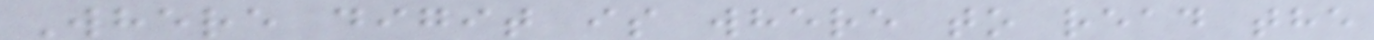Where digit is where to read the
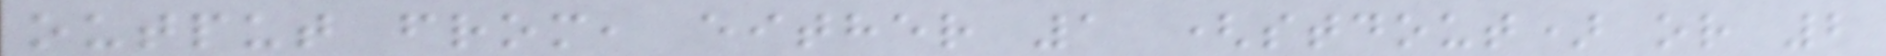output from, either 1 (stdout) or 2
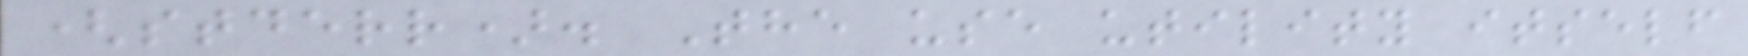(stderr). The use utility itself
